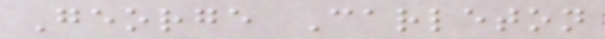George Carleton
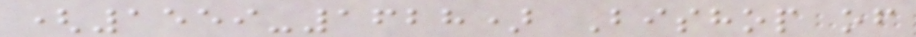(1559-1628) Bishop of
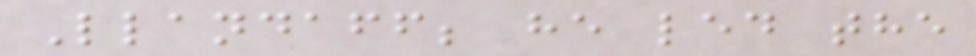Llandaff; he led the
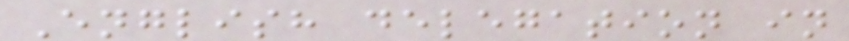English delegation in
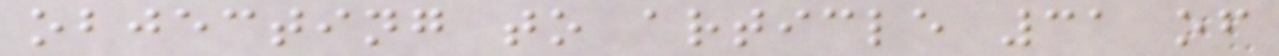objecting to article 31 of
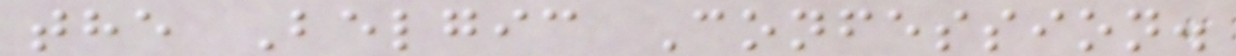the Belgic Confession.
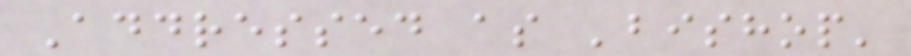Addressed as 'bishop'
